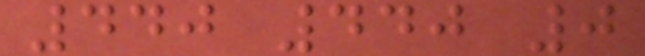440 440 0
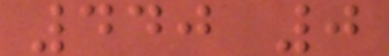440 0
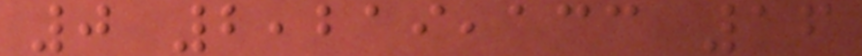0 2,219,133 16
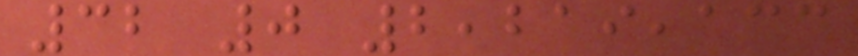32 0 2,219,133
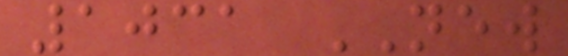1031 NEW
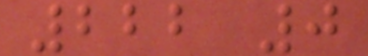222 0
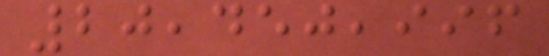20,450,996
